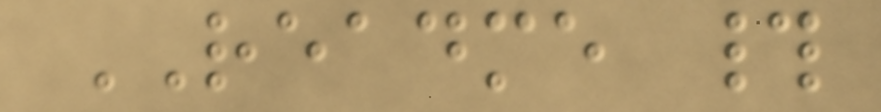README #
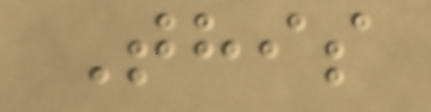This
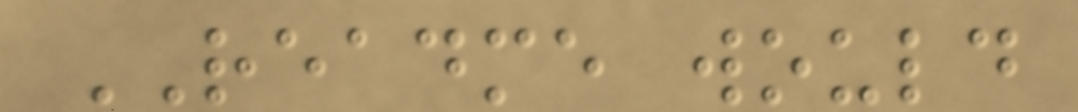README would
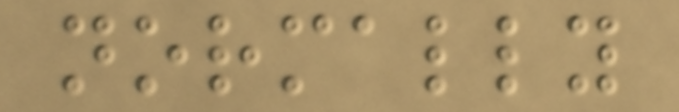normally
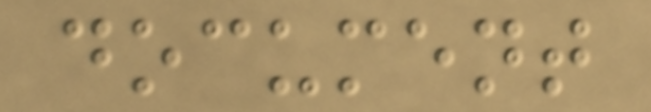document
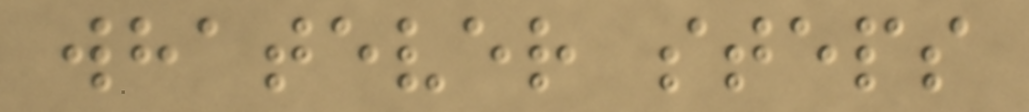whatever steps
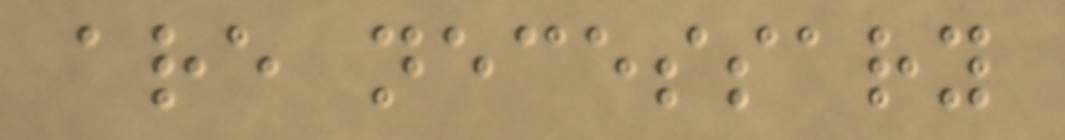are necessary
